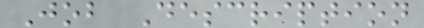Job Description
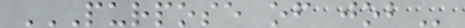PURPOSE OF JOB
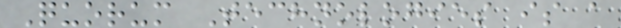Quorum Technologies is a
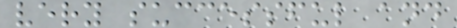very successful and
